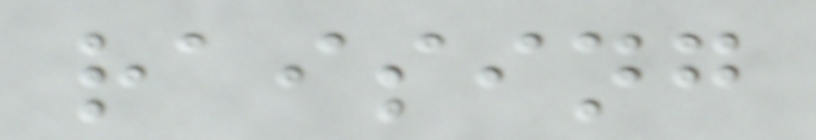raising
